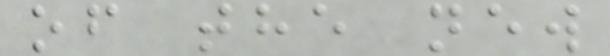of the new
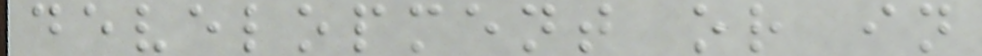development or in
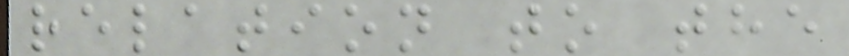relation to the
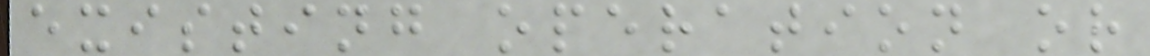existing operation or
